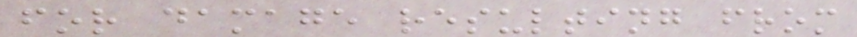for damage resulting from
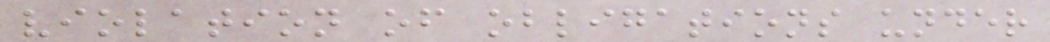violation of obligations under
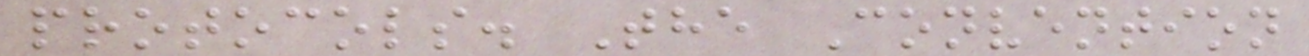protocols. The Convention
